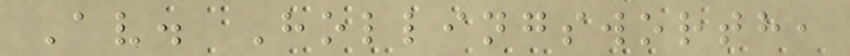Av. Hollingsworth,
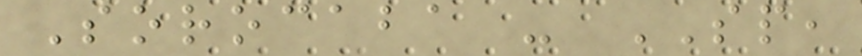Sorocaba - SP,
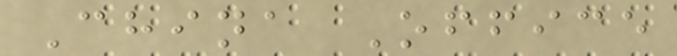China Office
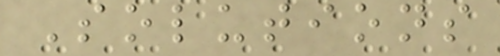Solutions
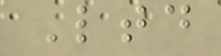Ltd
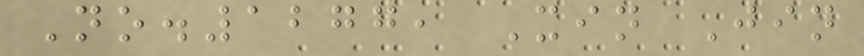No.1277, Xin Jin
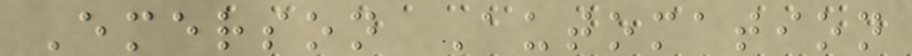Emerson Automation
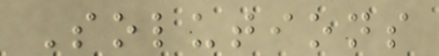Solutions
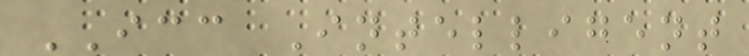ICC Intelligent
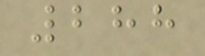288
